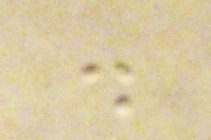.
